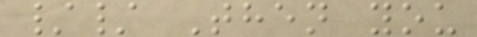// Then you
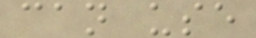can use
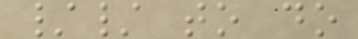// to do
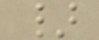}
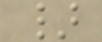}
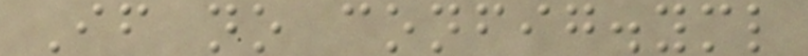If no config.yml
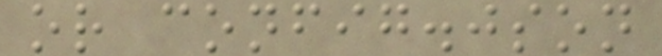or config.json
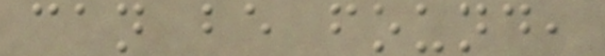can be found,
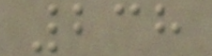238
